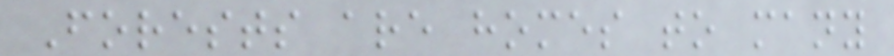Forests are homes to many
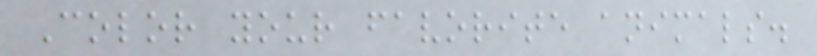Color your favorite animals.
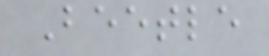Beetle
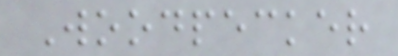Woodpecker
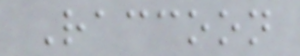Raccoon
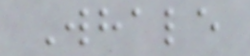Whale
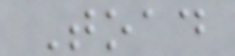Toad
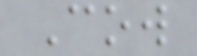Cow
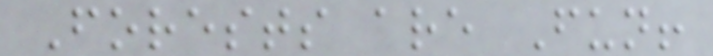Forests are Fun!
